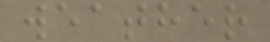weather
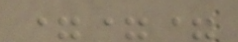===
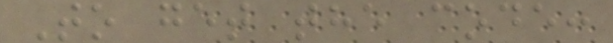To get the code:
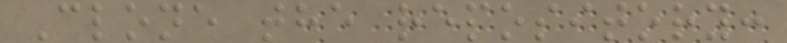Clone the repository:
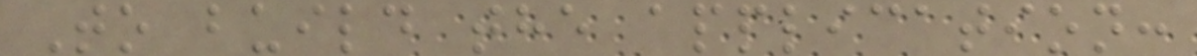To build the application:
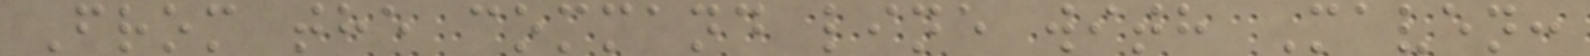From the command line with Maven:
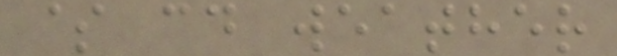$ cd weather
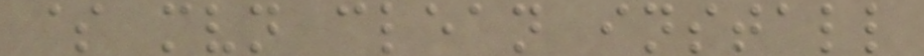$ mvn clean install
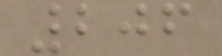206
